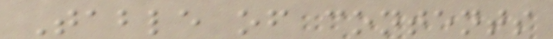Table of contents
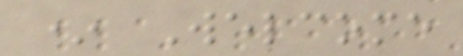* Welcome
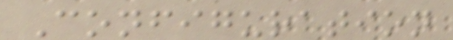Configuration
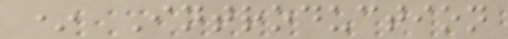* Introduction
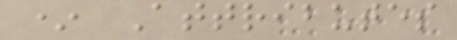* Attributes
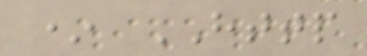* HTTP
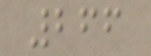266
